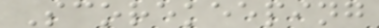Scorekeeping
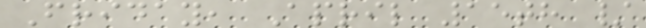Friday, April 15th /
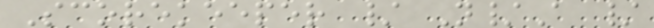Scorekeeper / N/A /
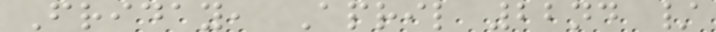Friday, April 22nd /
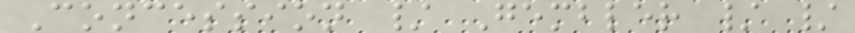Concession / Gembler / /
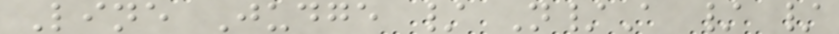Line Judge / N/A / /
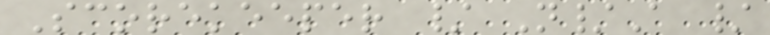Scorekeeper / N/A /
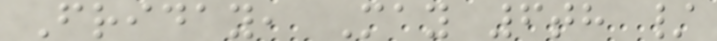Friday, May 6th /
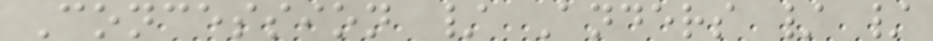Concession / Anders / /
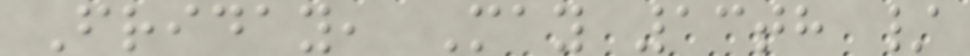Friday, May 13th /
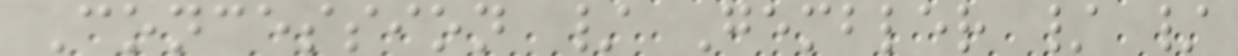Concession / Gembler / /
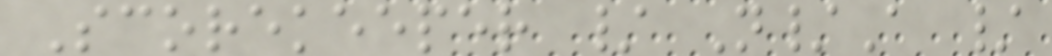Scorekeeper / N/A /
